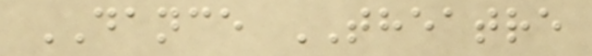DANCE THEATRE
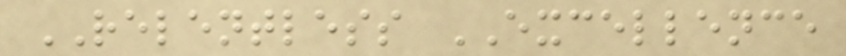RELENTLESS EXCELLENCE
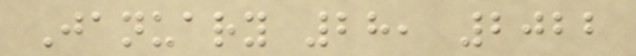January 28, 2022
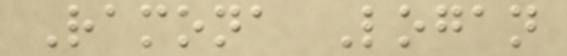Ramona Logan
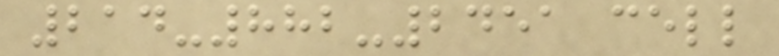214-882-2451 cell
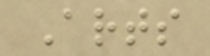Arts
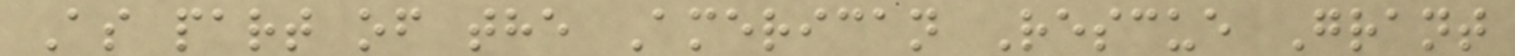As part of the American Rescue Grant
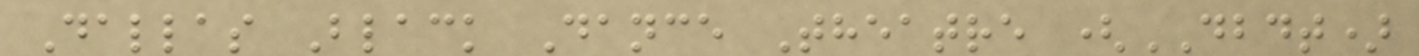Dallas Black Dance Theatre (DBDT)
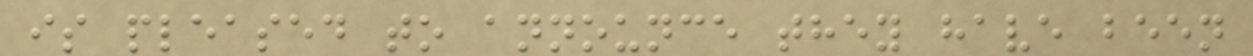is pleased to announce they have been
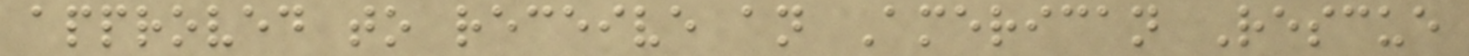approved to receive an American Rescue
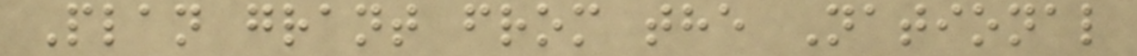Plan grant from the National
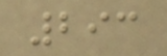293
